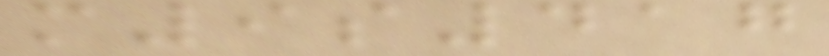m9s417
